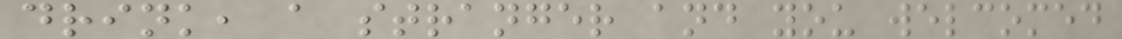drink, a stranger and you welcomed
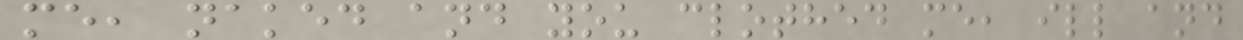me, naked and you clothed me, ill and
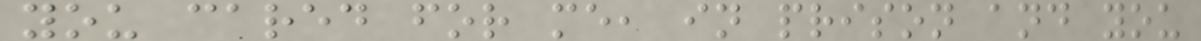you cared for me, in prison and you
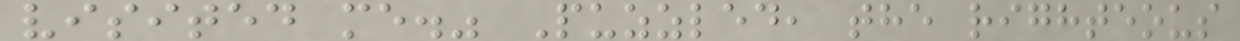visited me." Puzzled, the righteous
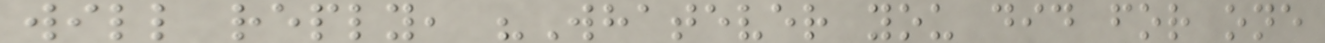will reply, "Whatever you did for one
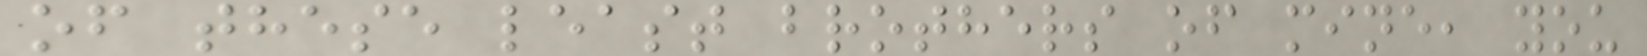of these least brothers of mine, you
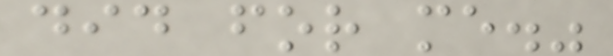did for me."
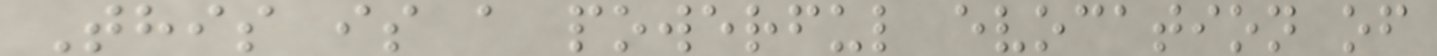This is a powerful evocation of
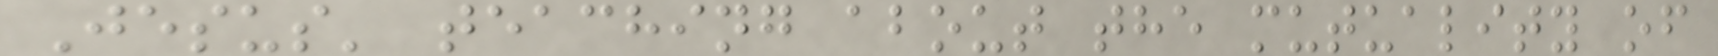Jesus' teaching about the mutuality of
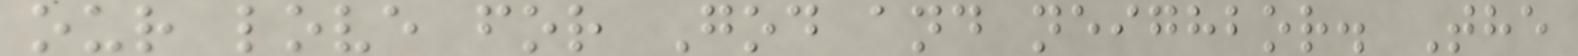our love for God and neighbor. The
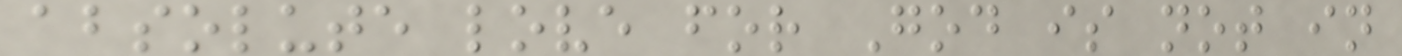absolute love for God is not in
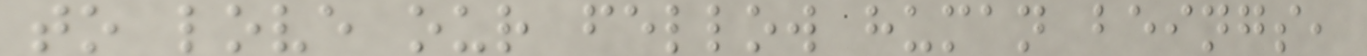to love our fellow human beings,
